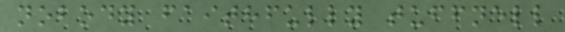nobody faithfully tuffnell
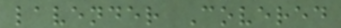lavender Covered
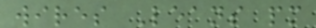wires Leans pm
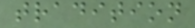tradition
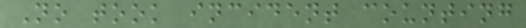No took incident counting
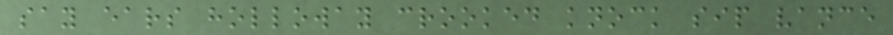say ears holloway crooked knock sip vance
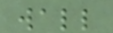wall
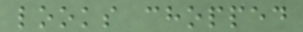looks chopped
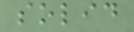solid
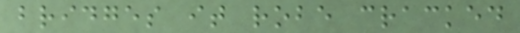bridges it robe cracked
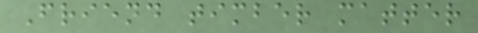Friend timber matter
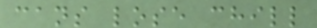cans lose chill
